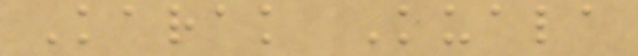Karak Kuala
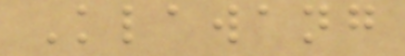Klawang
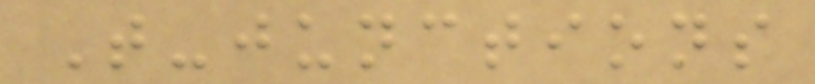T-junctions
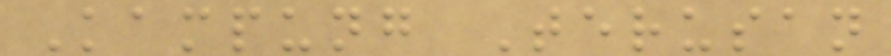Kampung Terusan
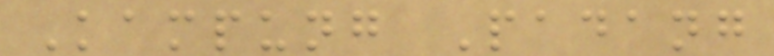Kampung Padang
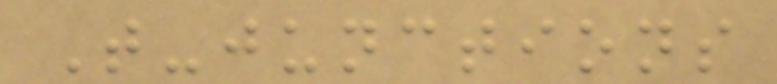T-junctions
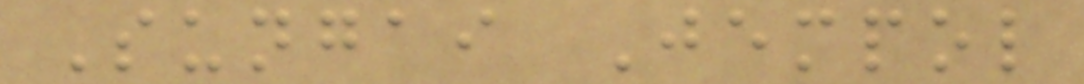Sungai Jempol
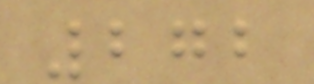272
